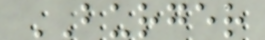BURGER
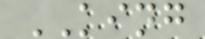KING
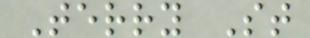Terry St
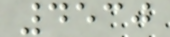4530
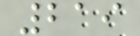219
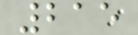215
